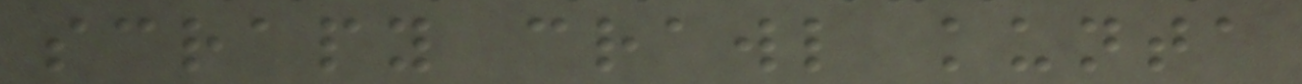scrapy crawl kunta
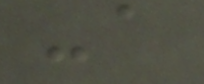-a
